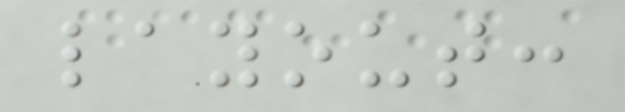layout:
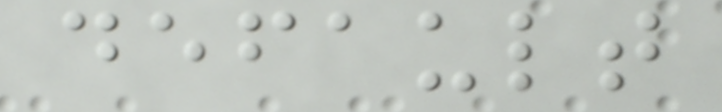default
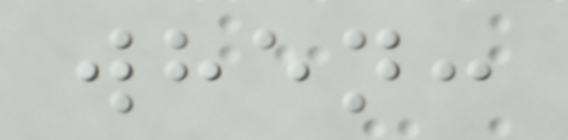when:
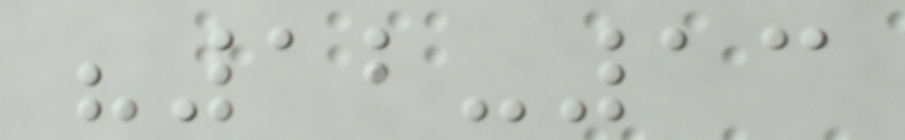"12-13
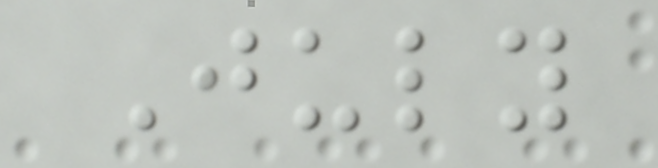July
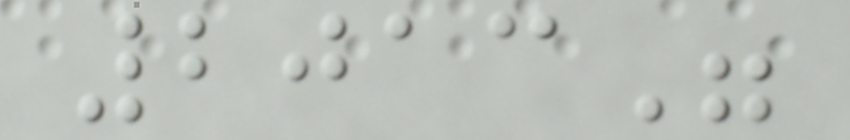2013"
